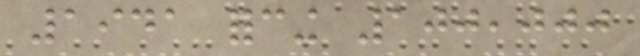1941 forcing 100,000
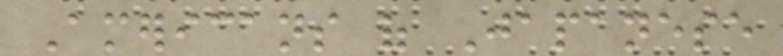Americans of Japanese
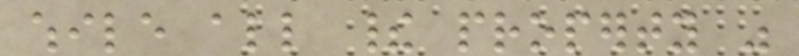while all their property was
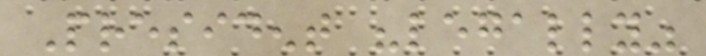President "legally"
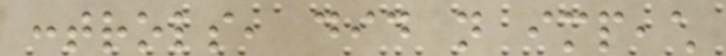controls, did not impeach
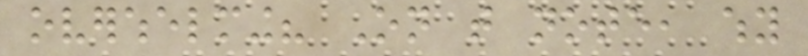overwhelming? On that note, why
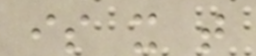is it that
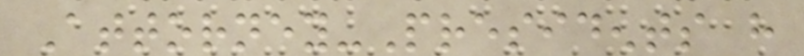Attorney-Presidents have
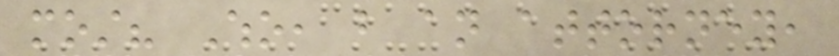most? Who, but an attorney,
